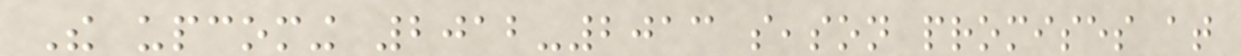The upcoming 2012-2013 season promises at
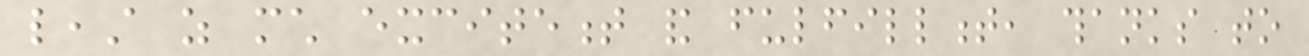least as much excitement and fulfillment, thanks to
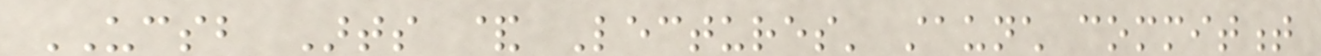UCSB Arts & Lectures' staunch commitment
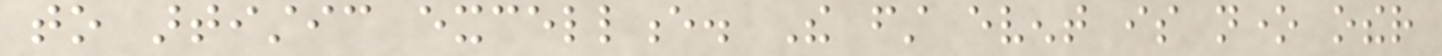to artistic excellence. The first event is none other
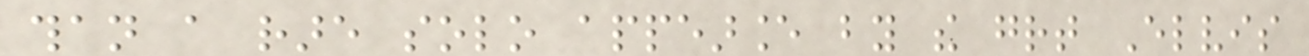than a rare solo appearance by the great Elvis
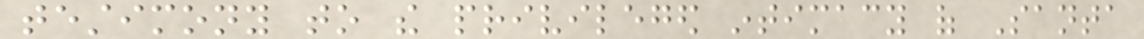testimony to the privileged intimacy of Santa
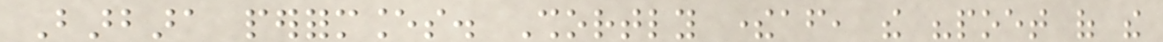Barbara performances. Shortly thereafter, the "poet of the
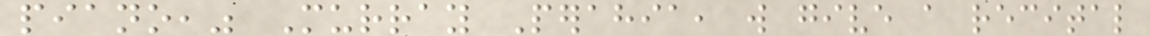piano," Murray Perahia, will give a recital
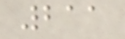211
